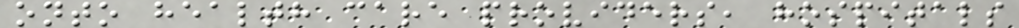onto health care providers, hospitals
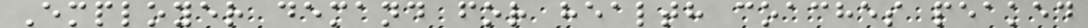Employer demand for health coaches peaked
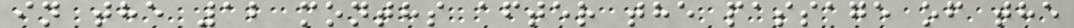in the 12 months after the passage of the
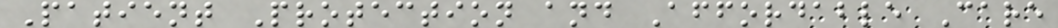Patient Protection and Affordable Care
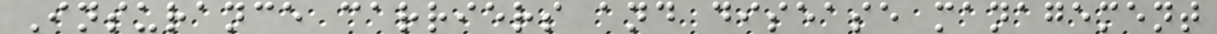Insurance carriers and disease management
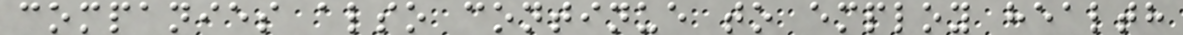companies also continue to employ health
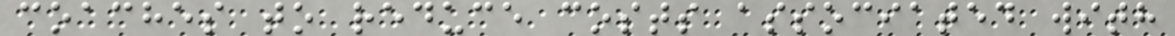coaches to reduce costs associated with
